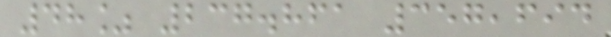48% 237.861 357,694
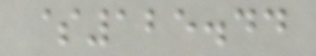$125.44
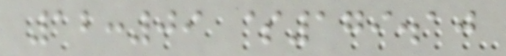12:09 $179.10
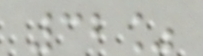32%
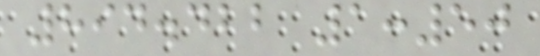894.422 1:50
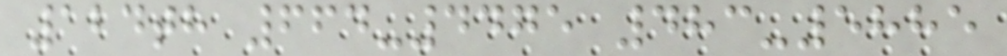124th 664-4475 483-5885
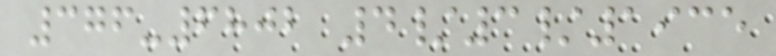376-6802 4/3/1935
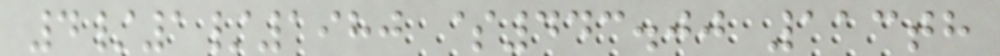4/1/1980 $443.00 113th
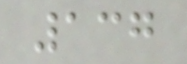137
